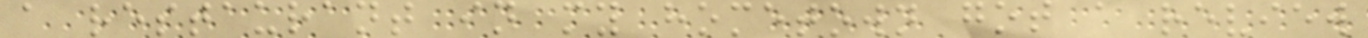a restaurant in my hometown got a review
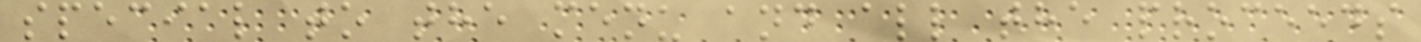special to the menu and all the proceeds
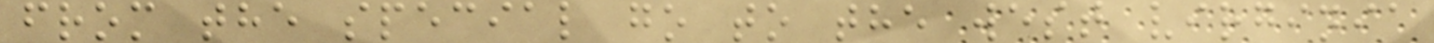from the special go to the west virginia
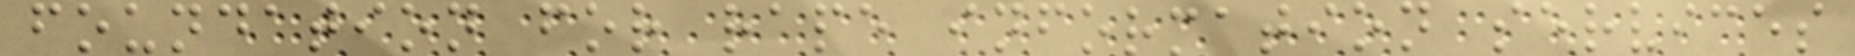foundation for rape information services
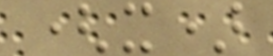(x)
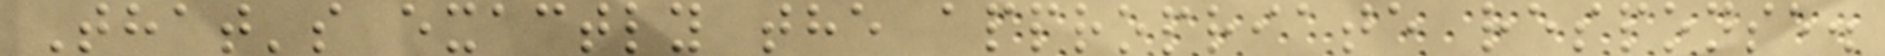That's exactly the appropriate response.
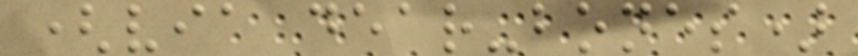(via dear-bones)
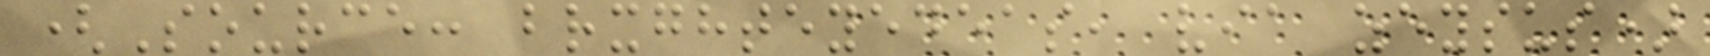(Source: brxghteyedeas, via zeysus)
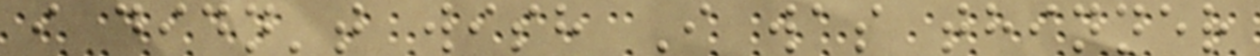i didn't wish I was thinner
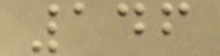146
